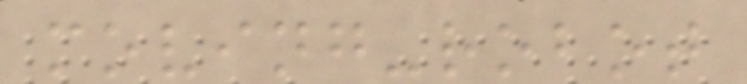moving-robot
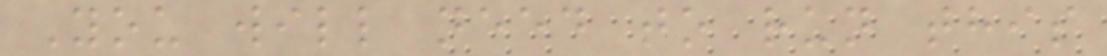You will need to run this
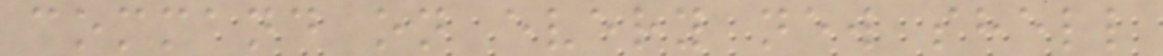command on every new shell
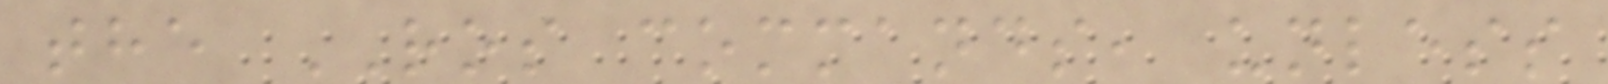the ROS commands, unless
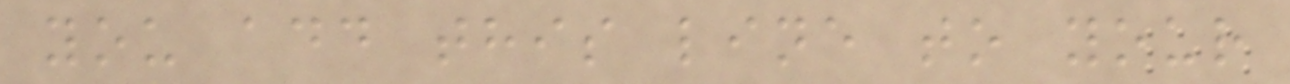you add this line to your
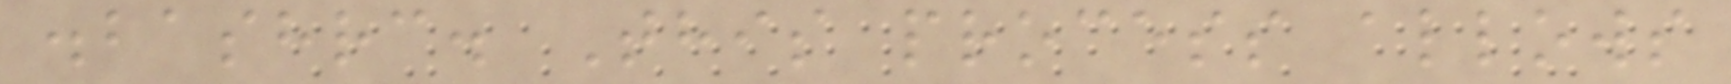.bashrc. This process allows
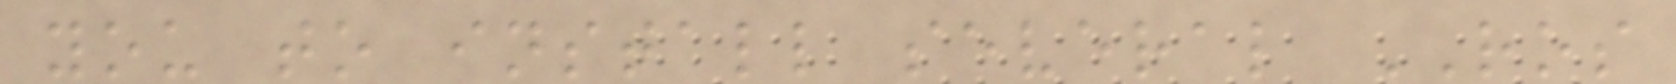you to install several ROS
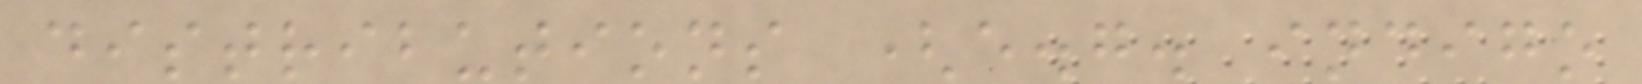distributions (e.g. indigo
